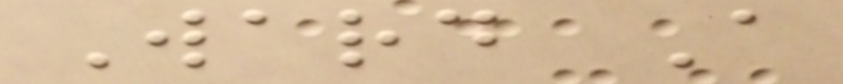Ward A
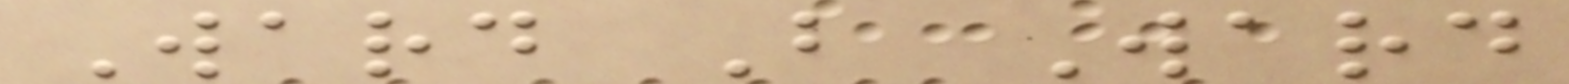Ward B Ward
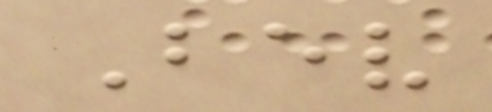Bev
